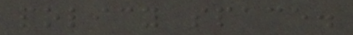policy space.
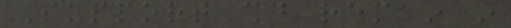Support should remain in
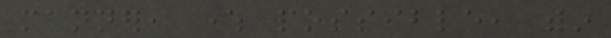manner, where possible, within
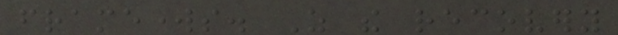frameworks. As the recovery
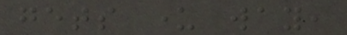gets under way,
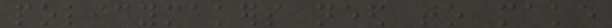policymakers need to make
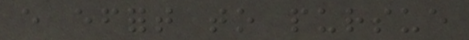every effort to pursue
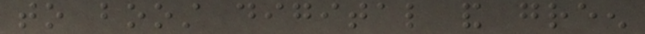to boost digital and green
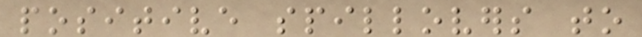positive spillovers to
